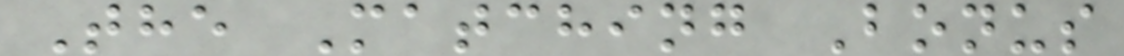The Matching Bonus
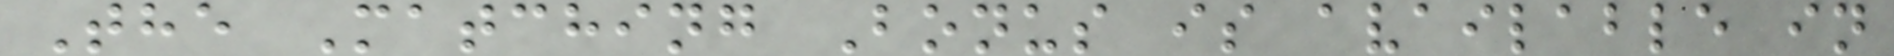The Matching Bonus is available in
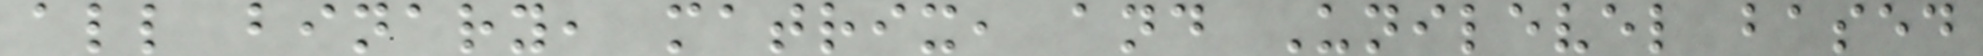all binary, matrix, and Unilevel based
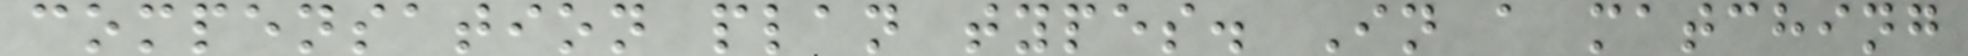compensation plan types. In a matching
